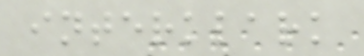interklark
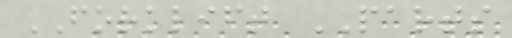FORKLIFT PARTS
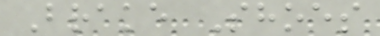Brake Shoes
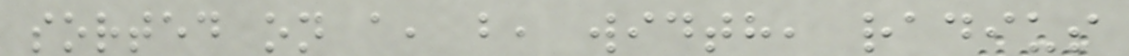sorted on a, b, width, radius
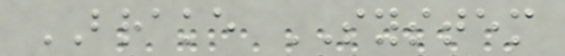BRAKE SYSTEM
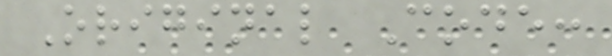Original Code:
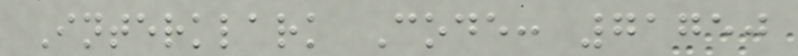Interklark Code: 71750
